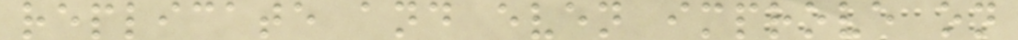replicate and even improve on
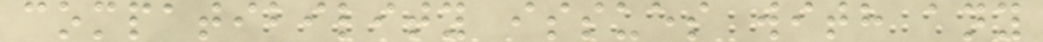compatibility issues with any
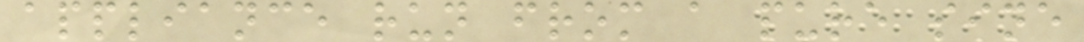appliance run from a pure sine
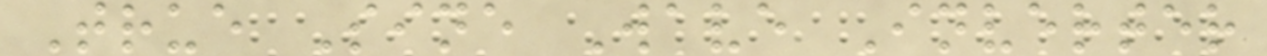True Sine Wave Inverter
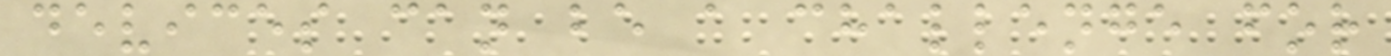devices can be a challenge for
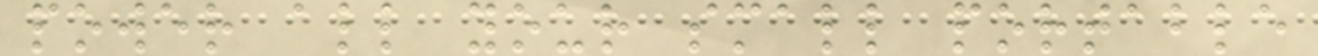power all your small portable
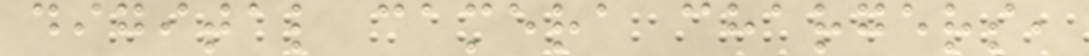digital camera chargers,
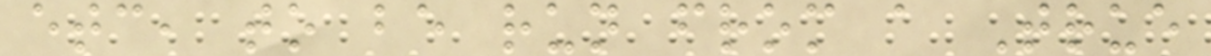etc, to be run from a True
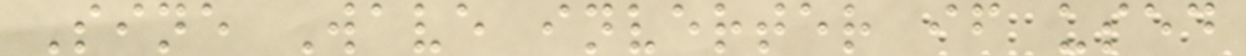Sine Wave inverter if used
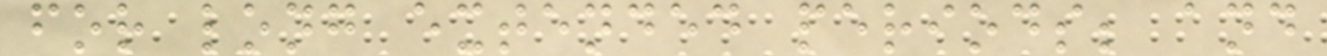for long extended periods; and
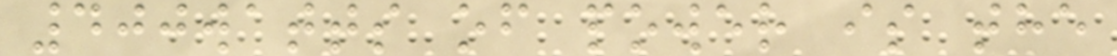400watts of power is the
